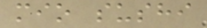mio sushi
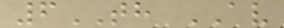6TH AV
